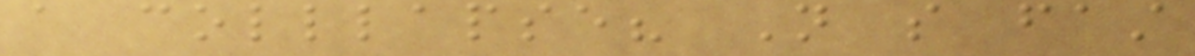a colllapse? Not so fast
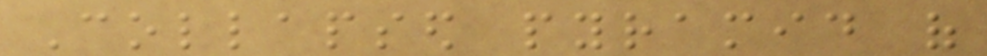Collapsed pyramid of
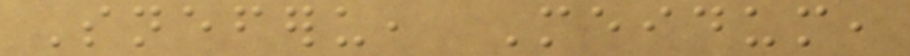Sneferu, Meidum,
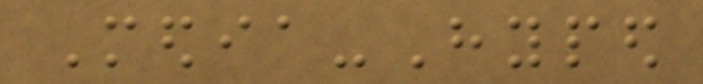Media-Hyped
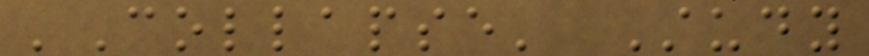'Collapse' Study
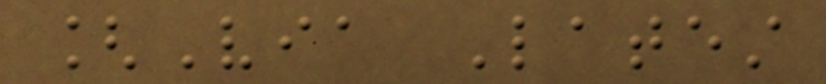[Via Latest
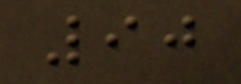90
